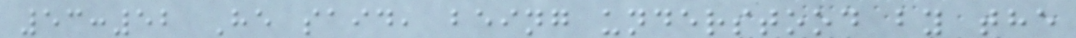53:52 He said, being understood by the
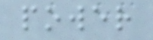power
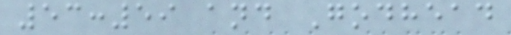53:59 and Godhead
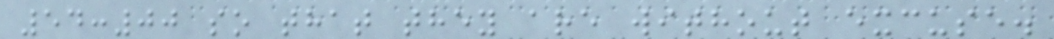54:00 so that they are without excuse.
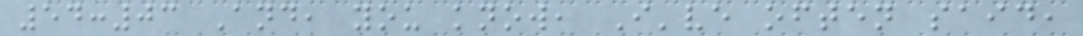54:03 And, you know, I've often said,
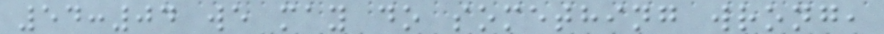54:04 we may do something wrong,
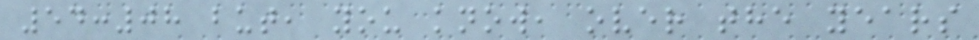54:08 but, you know, over the years
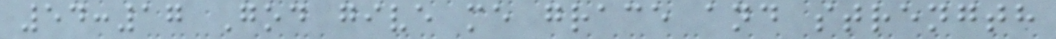54:17 God give me grace and strength
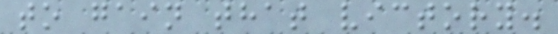to gain that victory.
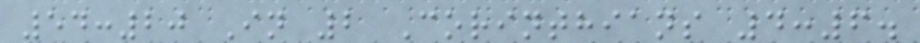54:20 In 2 Corinthians 4:6.
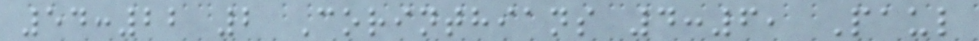54:22 2 Corinthians 4:6, Paul
